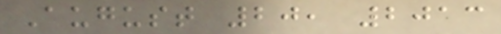August 20, 2013
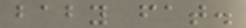baby fat.
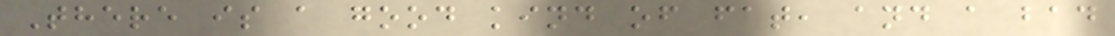There is a good kind of fat, and a bad
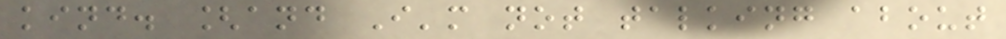kind. [and I'm not talking about
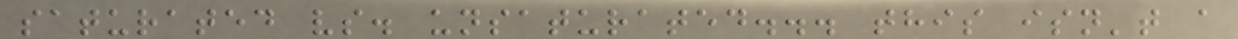saturated vs. unsaturated... this isn't a
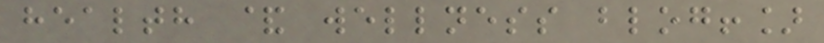health & wellness blog!]
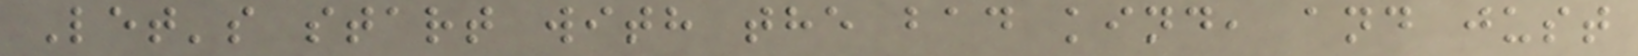Let's start with the bad kind, and just
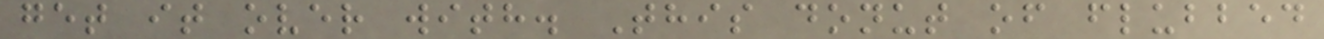get it over with. This donut of flubbed
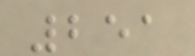251
